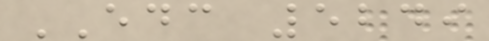EDC 5249
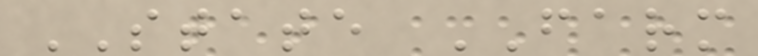STATE FARM
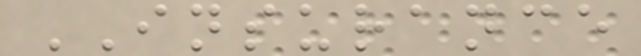INSURANCE
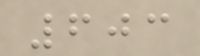603
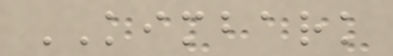KIMBARK
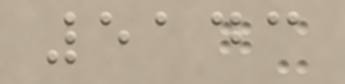5143
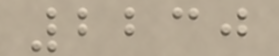2230
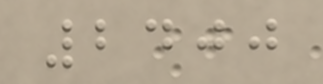2400
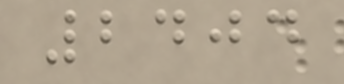2404
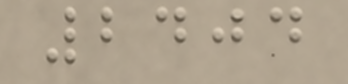2404
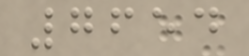7654
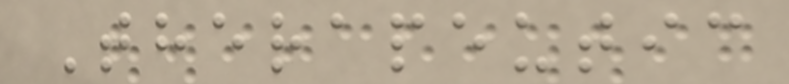Therapeutic
